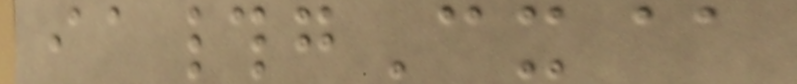ia#gCx@
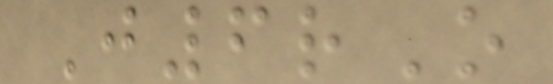J6rO
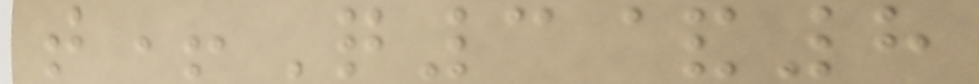t+Q3&8
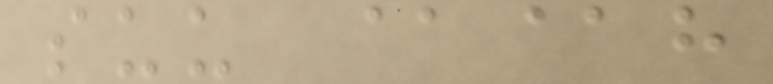suu @@h
